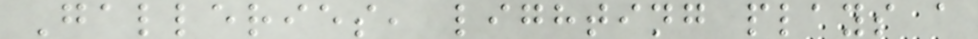Galleries, lighting plays a
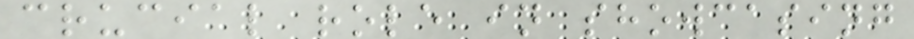crucial role in showcasing
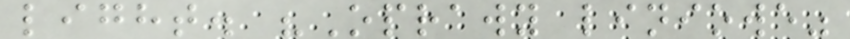light. "Oprawy liniowe"
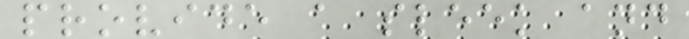provide a sleek and
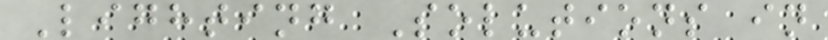Lighting Solutions in
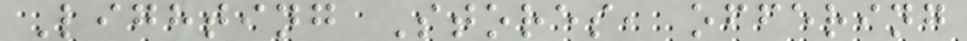Lighting Stores, offering
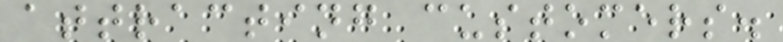attracting customers.
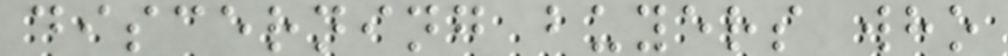discerning buyers who
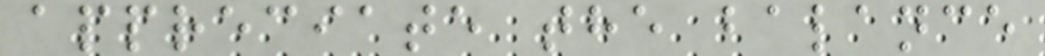appreciate the balance
